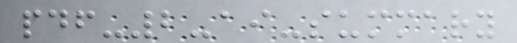pdf-2-ai-summary
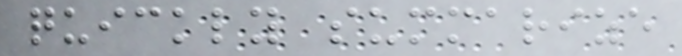quickly summarize
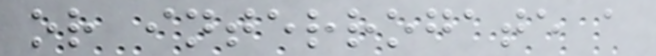or interrogate a
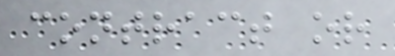contract or
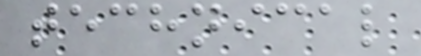technical
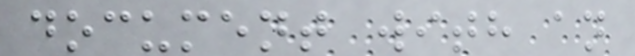document with an
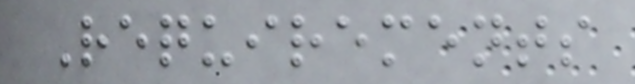Requirements
